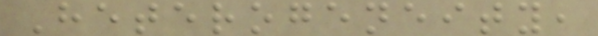Heterogeneity,
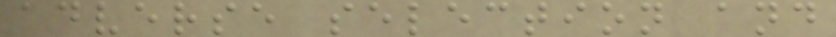adverse selection and
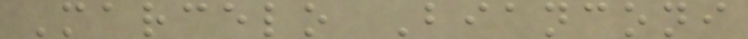Marcelo Bianconi
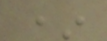*
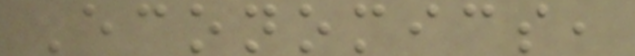Economics,
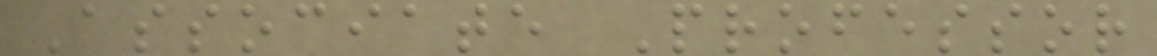Associate Professor
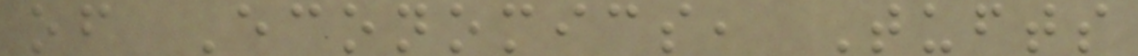of Economics, Tufts
